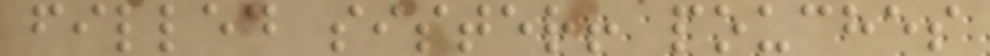filled sister! pouches
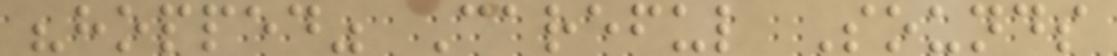"hopped" Careful Sounds
